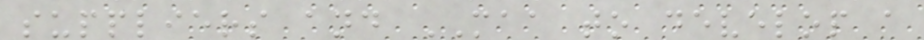suppliers and MAA to develop a
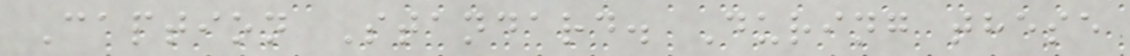Caption Standard. During these
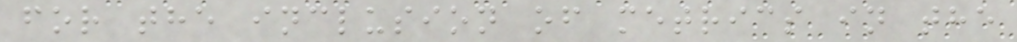for the inclusion of metrics in the
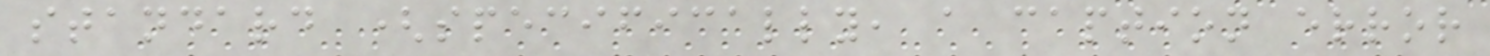standard (specifically, a caption error
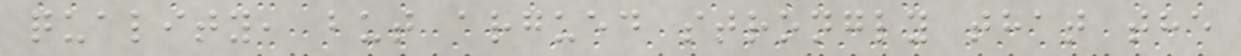quality, but argued strongly that the
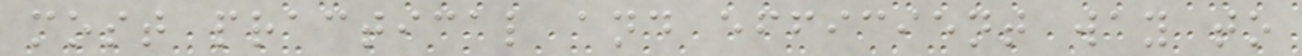most practical and efficient way to
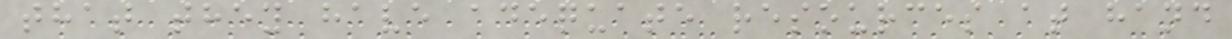that they have adequate resources at hand
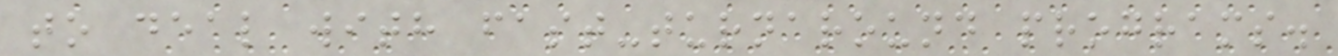to deal with fast-turnaround programs.
